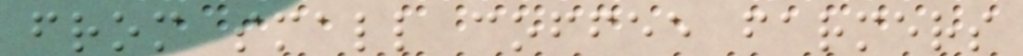from small coffee farmers
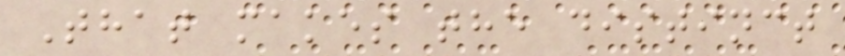That makes the distinct
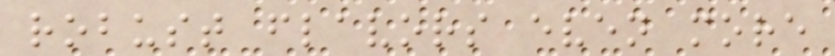robust flavors even more
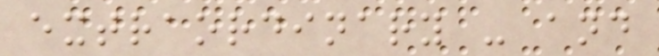extraordinary - and
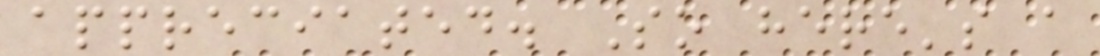appreciated. So here's a
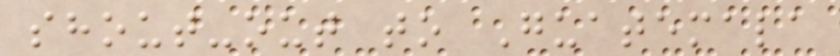shout-out to Guatemala
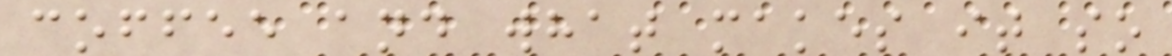coffee and what makes it so
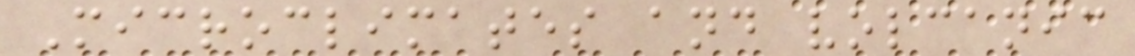Microclimates and volcanic
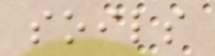soils
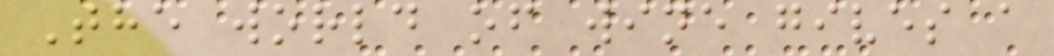The world of wine gives a
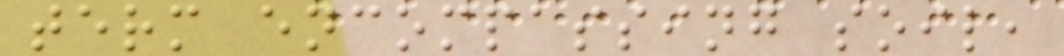term encompassing soil,
